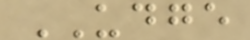UDGE
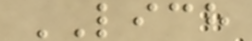LICH
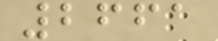2661
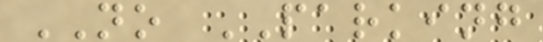NO PARKING
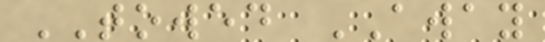TOWED AWAY
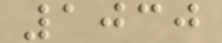1030
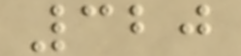320
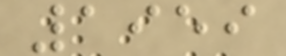1959
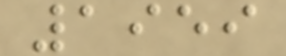1959
